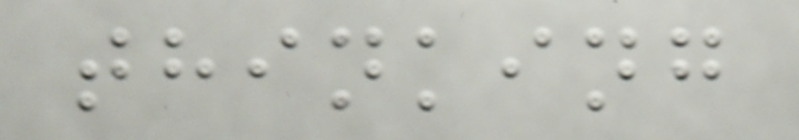thinking
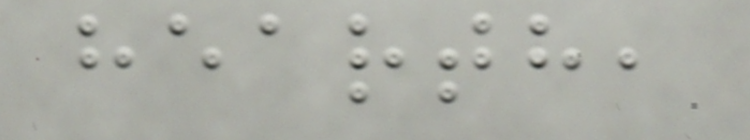hearth,
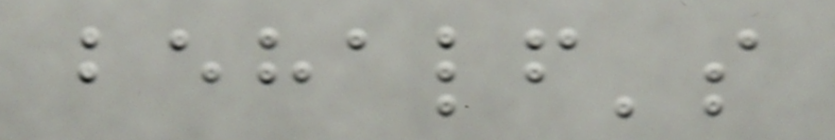behalf's
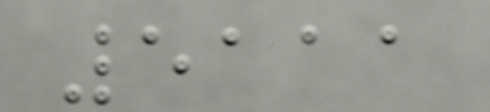5111
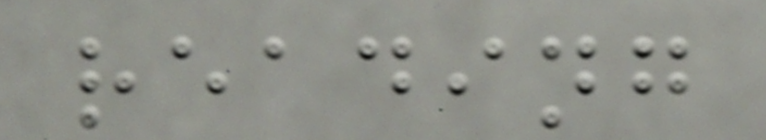reading
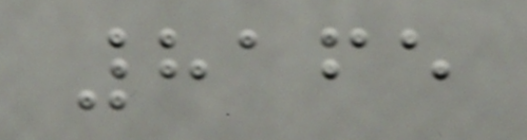8165
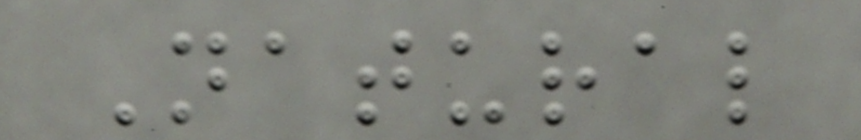Natural
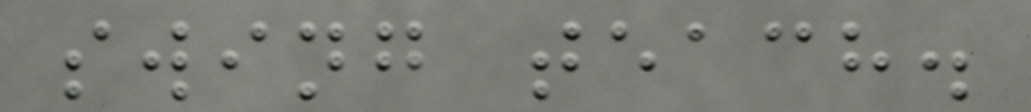swing teach.
